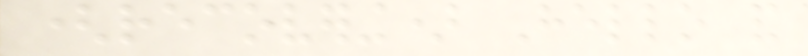(recovering) Hello and
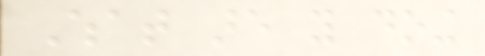What are you doing
